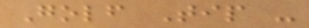Golf Tip -
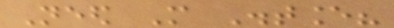Need More Distance?
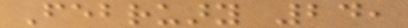February 24,
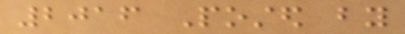2016 Posted by
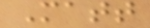Matt
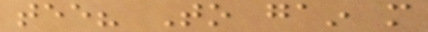tee? To gain more
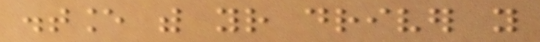distance with your driver you
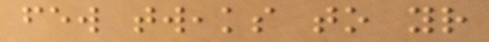few tweaks to your
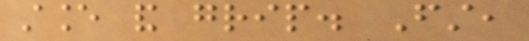stance and grip. First,
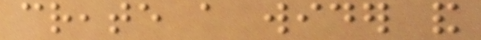create a wider and
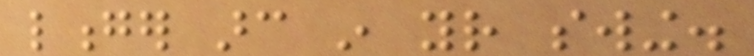longer arc in your swing.
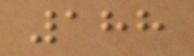188
